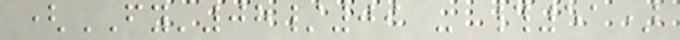(FY'08/09 - #51)
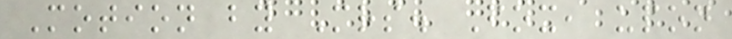Motion by Mrs. Fox, upon
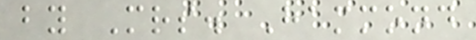by Mrs. Hammond
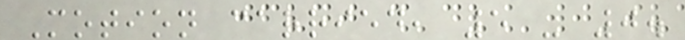Motion carried, 5 - 0.
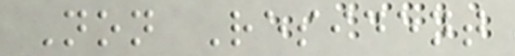Non Resident
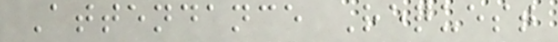Attendance Request
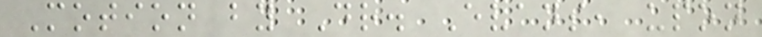Motion by Dr. Evans, upon
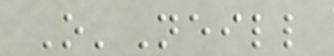O'Neill
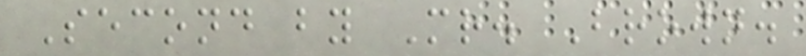Second by Mr. Brown.
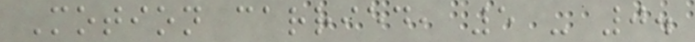Motion carried, 5 - 0.
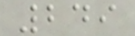249
